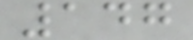147
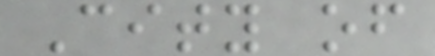City of
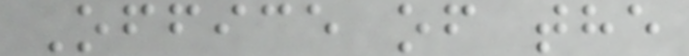Office of the
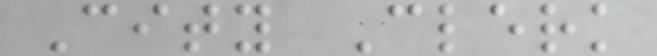City Clerk
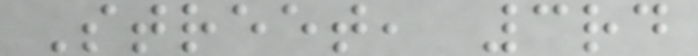Street, 3rd
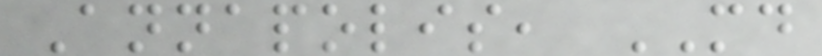Annapolis, MD
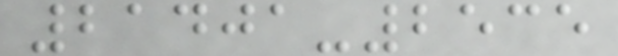21401-2535
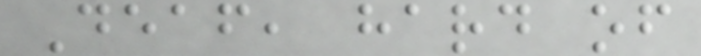Deaf, hard of
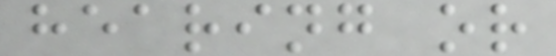hearing or
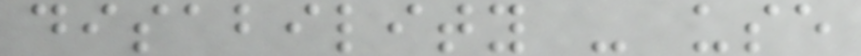disability - use
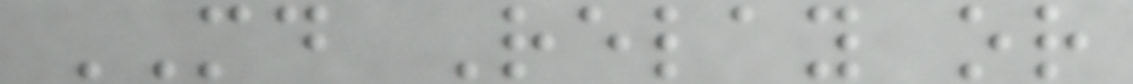MD Relay or
